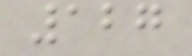127
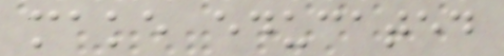make educated
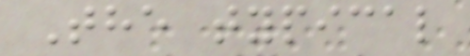The typical
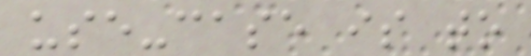use-case is to
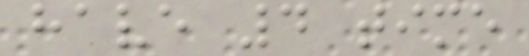have 4 time
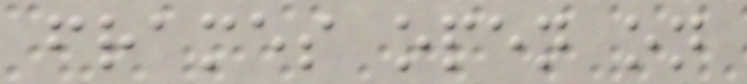frames open on
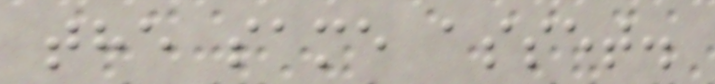the same asset.
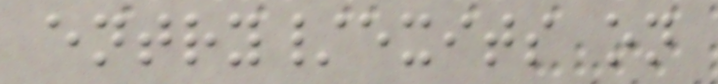entry/exits on
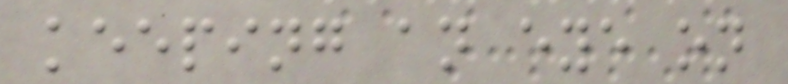keeping an eye on
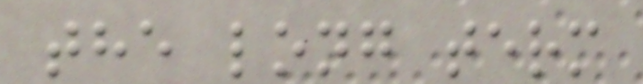the long term
